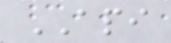API
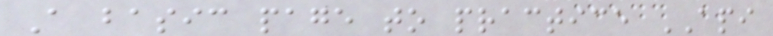A basic page to practice API
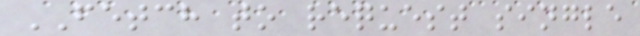FETCH to request single
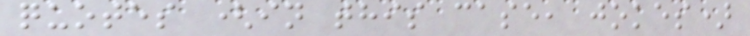quotes (in this case, jokes)
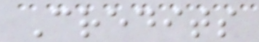Credits
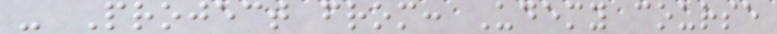- Project from: Udemy course
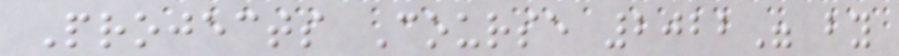Projects Course 2022" by
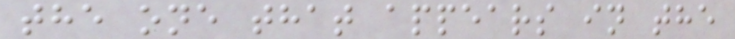the one that appears in the
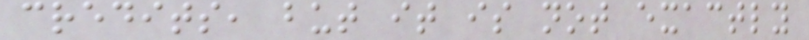credits, but it is not exactly
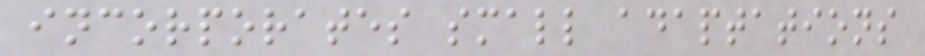incorporates small adaptations
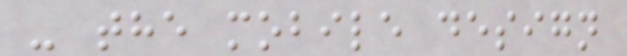- the mobile design
